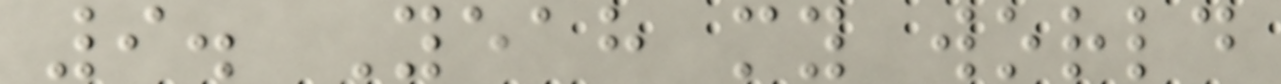9. Yeah my world
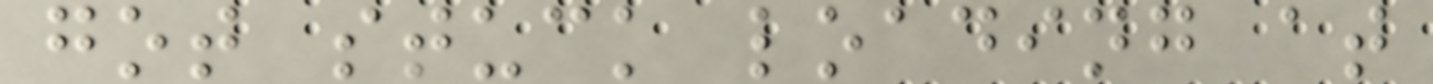got stuck loading at
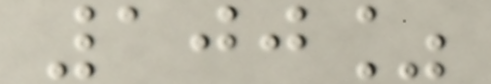100%
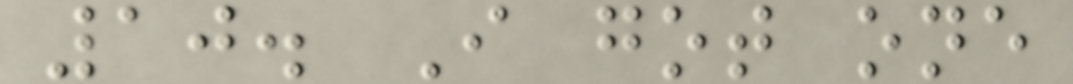10. I got one
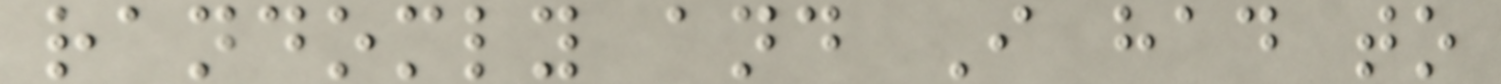randomly and I had to
